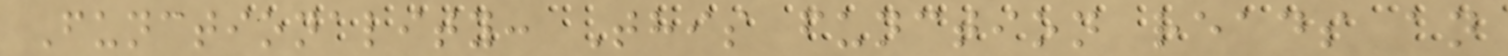Functionality: This function reads an
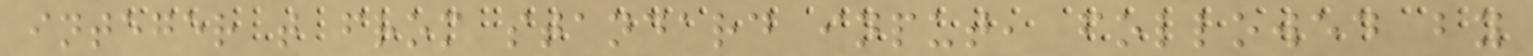integer t from standard input, followed by
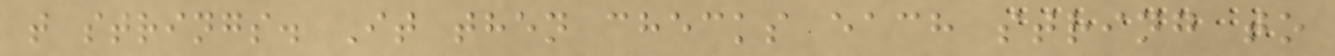t strings. It then checks each string to
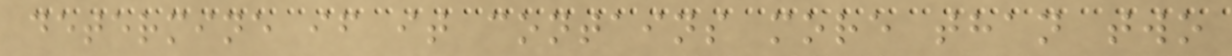determine if it contains more than two
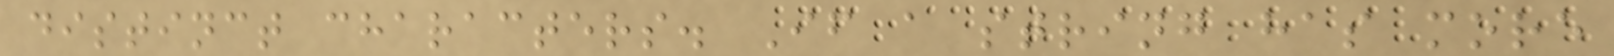distinct characters. If a string has more
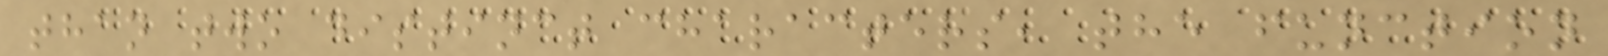than two distinct characters, the function
